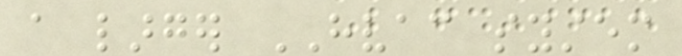a larger HVAC system
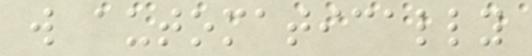will automatically
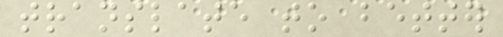translate to better
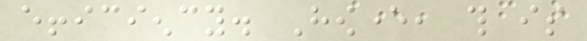efficiency. However, this is
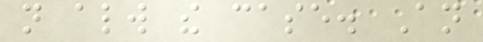not always the case. An
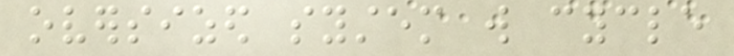oversized system will cycle
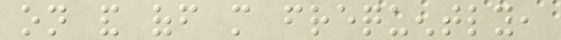on and off more frequently,
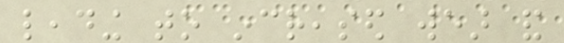leading to increased wear and
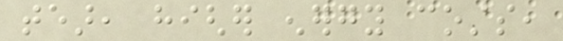tear, higher energy costs,
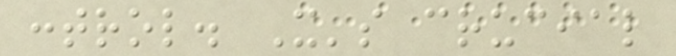control. It's crucial
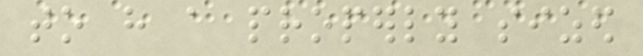to have a properly sized
